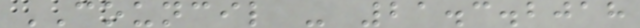COUNCIL - 21.3.2018
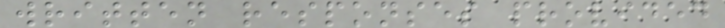written responses provided
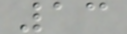13
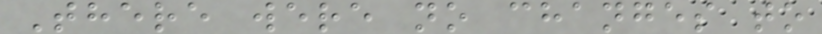There were no changes to
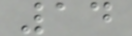14
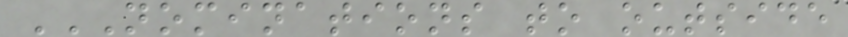NOMINATIONS TO OUTSIDE
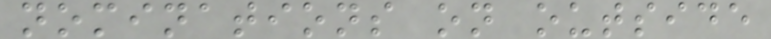nominations on outside
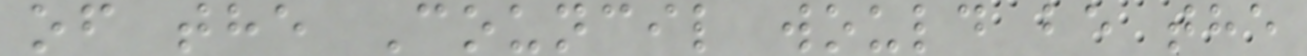of the Council would be the
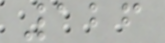126
